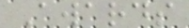Awards
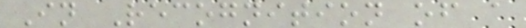In Recognition of a
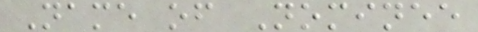Name of Nominee
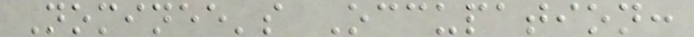Nominee's Occupation:
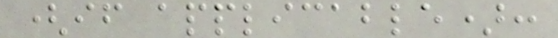(if applicable):
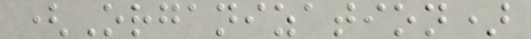(Organization)
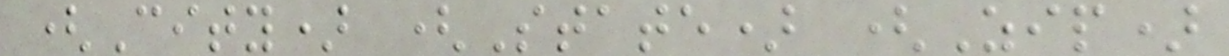(City) (State) (Zip)
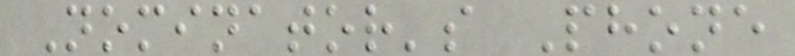Nominator's Phone
